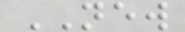NEW
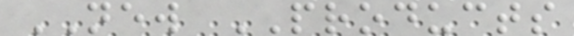NEW PRODUCTS
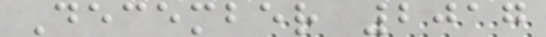December 2017
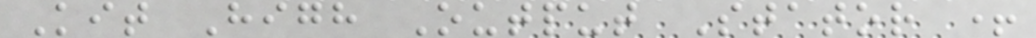Kit High Output Stator +
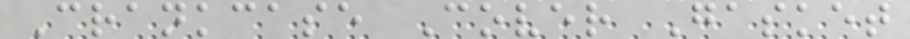Crankcase Cover Gasket
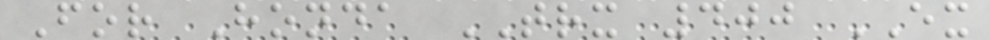For Honda TRX 400 EX
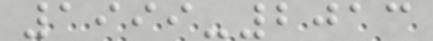1999-2013
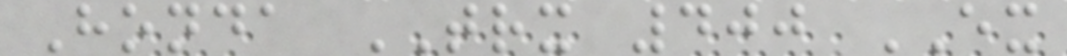Honda TRX 400 EX
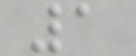1
